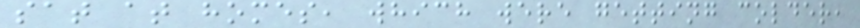sat at homes, which were getting colder,
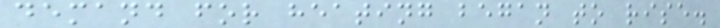demand for heating began to rise.
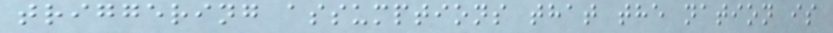triggering assumptions that the nation is
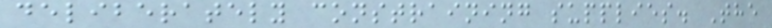deliberately constraining supplies. The
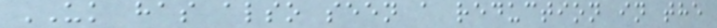UK has also seen a reduction in the
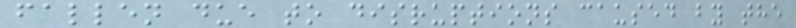fallen due to disruptions caused by the
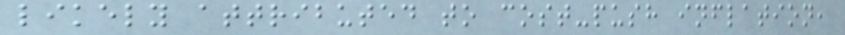likely attributed to cost-push inflation,
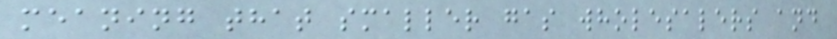meaning that smaller gas wholesalers and
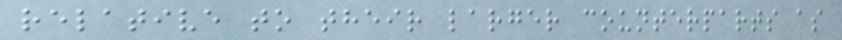relative to their larger counterparts as
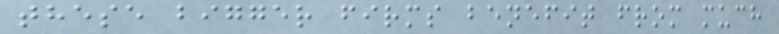these bigger firms benefit from much
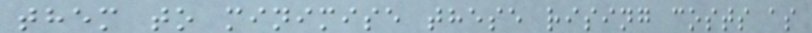them to minimise these rising costs as
